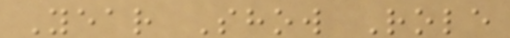Year Show Role
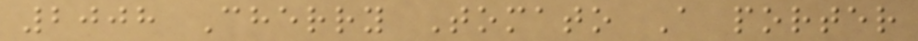2008 Cherry Tomato A porter
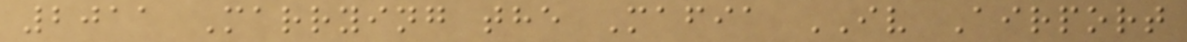2011 Marrying the Mafia IV Airport
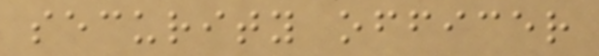security officer
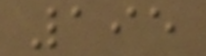195
